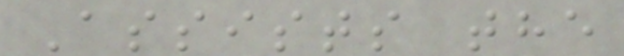Assists the
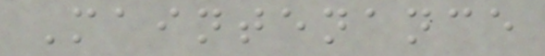Maintenance
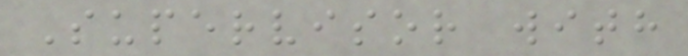Supervisor with
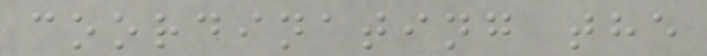coordinating the
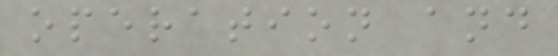operation and
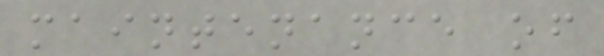maintenance of
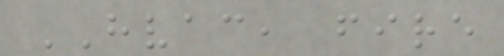HVAC, fire
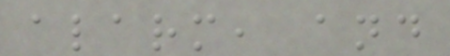alarm, and
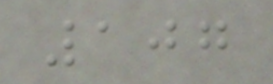107
